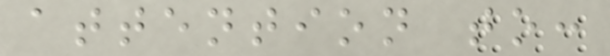attention to:
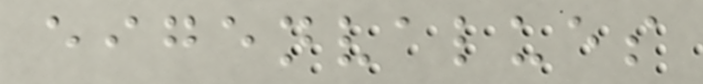eigenvalues
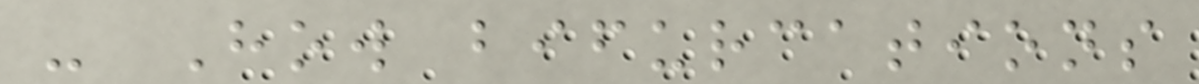- How bifurcations
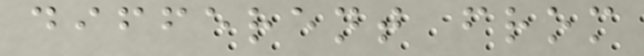different from
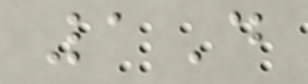1D
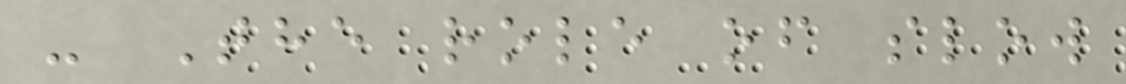- The role of slow
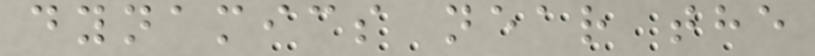dynamics near the
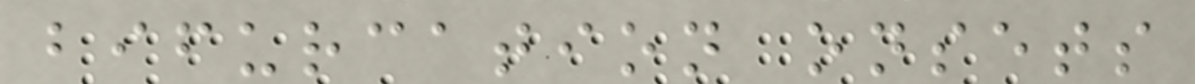bifurcation onsets
